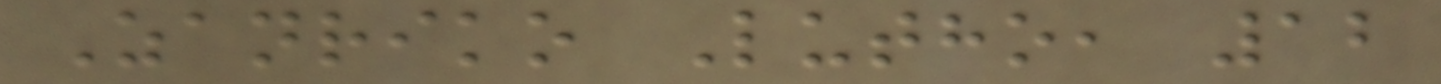Zanriko Lutho, 12
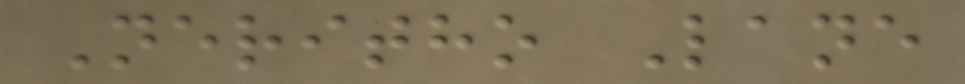Neritho Lane
